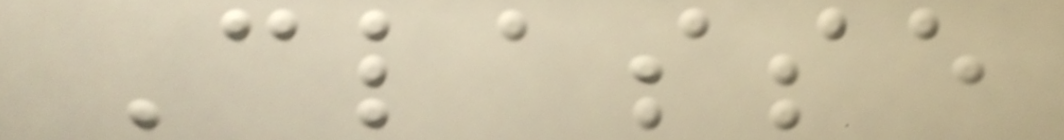Classe
